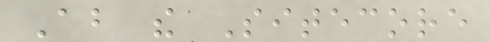About the Sitecore
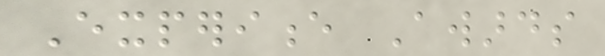Experience Awards
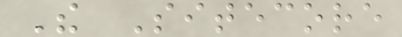The Sitecore
